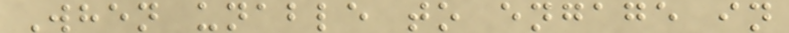When unable to engage in
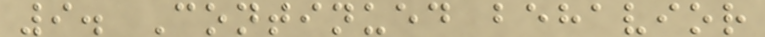9. Continued behavior
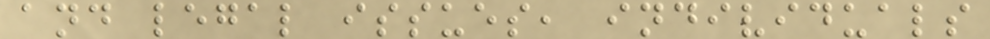and legal issues, individuals
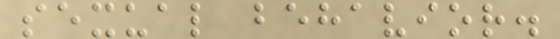sexual behavior.
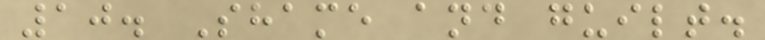10. Shame and guilt.
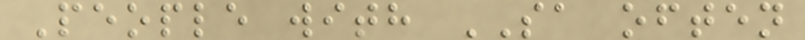People with SA often
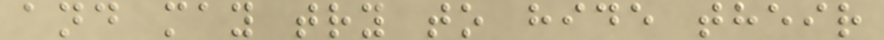and may try to hide their
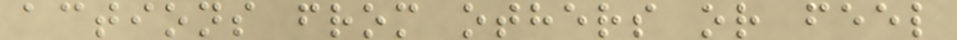actions from others or feel
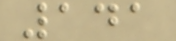141
